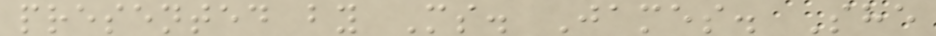presented by Ms. James. She
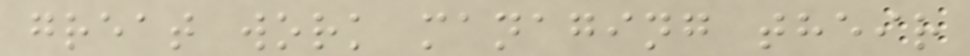great work managing their
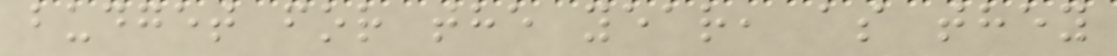budget for the year, as they
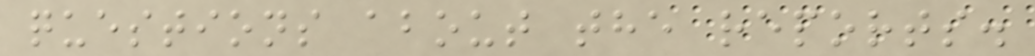questions about the reports.
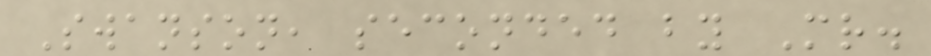Swanson, seconded by Mr.
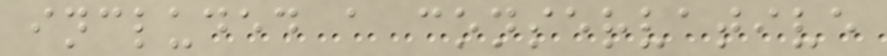included a conservative
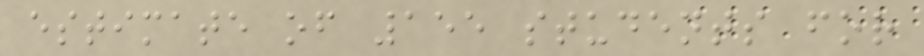estimate of 155 students for
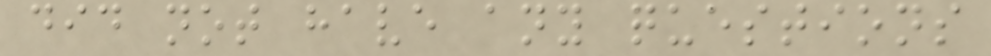did not have any questions
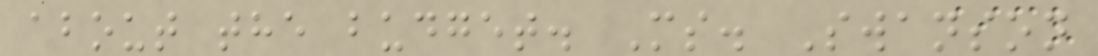about the budget. Ms. Swanson
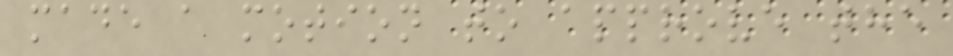made a motion to approve the
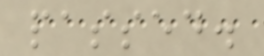passed.
